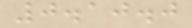0.10.0
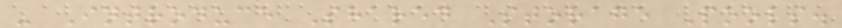- Introduce Shared Storage Pools.
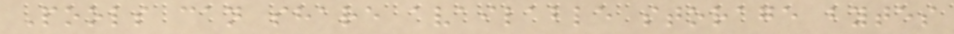Pools can share available storage bytes
